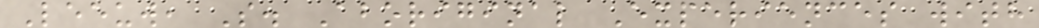Leeuw, S. Aboriginal Experiences with
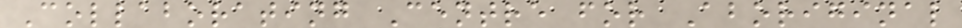Collaborating Centre for Aboriginal
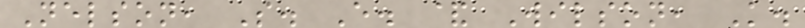Nelson, S. E. & Wilson, K.
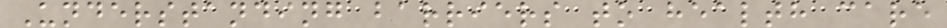Understanding barriers to health care
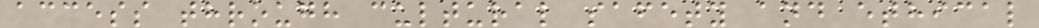access through cultural safety and ethical
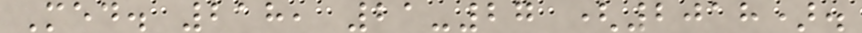Med. 218, 21-27 (2018).
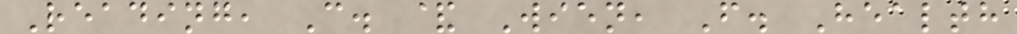Reading, C. & Wien, F. Health
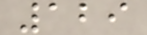129
